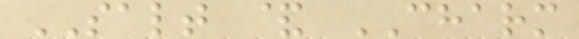SALT & CHARM
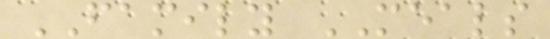FAMILY MEALS
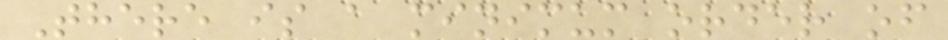There is a minimum order of
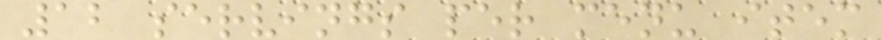12 servings per menu item
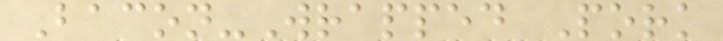Bacon-Wrapped Pork
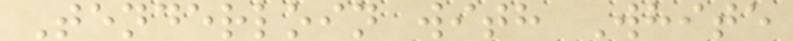Tenderloin with White
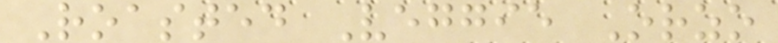Roasted Veggie Orzo
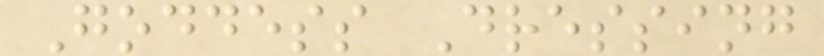Goddess Dressing
